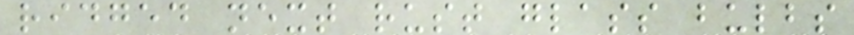ridged next rust glass bulbs
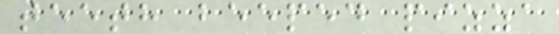teeth beeped pizza
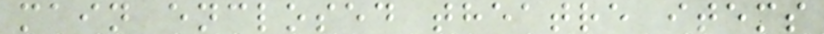main enclosed theatre items
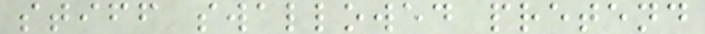stiff swallowed pretend
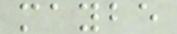maybe
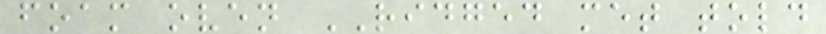foam oven RIDGED met told
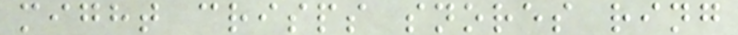might crisps snores ring
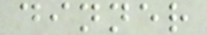dinner
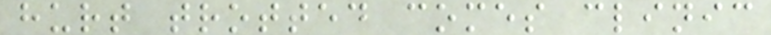hurt trotted comes clinic
